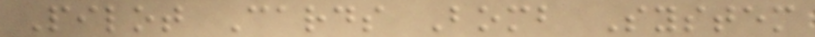Pilot Cards Bomb System
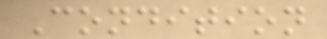Condition
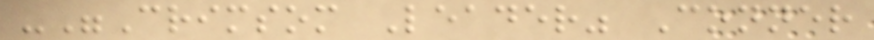-"Crimsom Leader" Conner
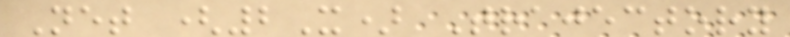Net (2X) Trajectory
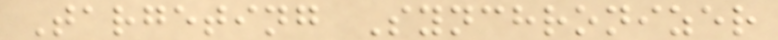Targeting Synchronizer
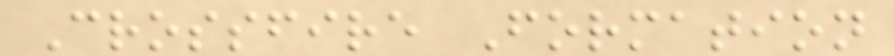Crossfire Formation
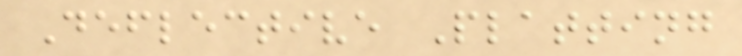Deflective Platting
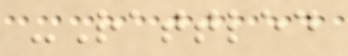-Rattled
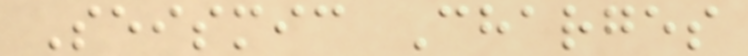Seismic Charges
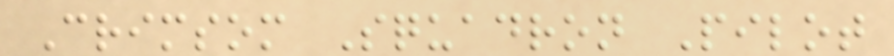Crimsom Squadron Pilot
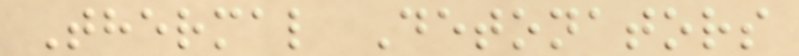Thermal Detonators
